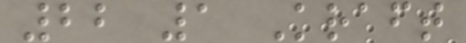22 1 Kraft
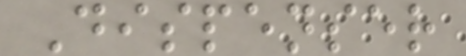Dispenser
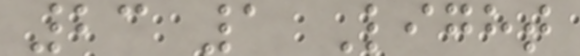23 1 Light
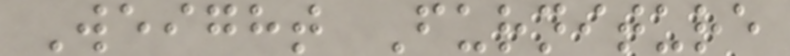Weight Furniture
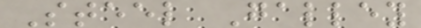Steel Galley
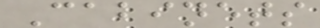Cabinets
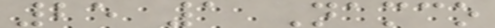25 1 Namco
